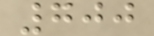700
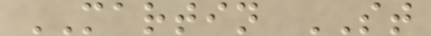MARTIN ST
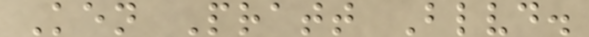Ken Pratt Blvd.
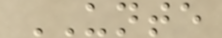UNTE
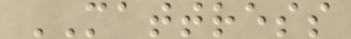MATTRESS
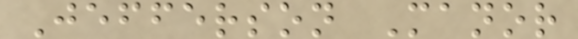Jefferson Manor
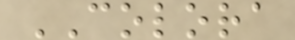COLORA
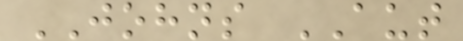JOHNS AUT
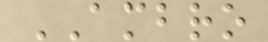AMBRO
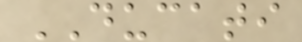DUCATI
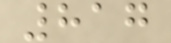817
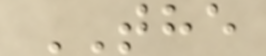THE
